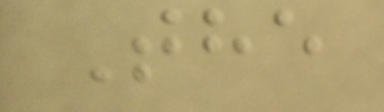The
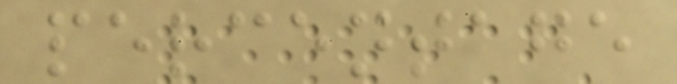percentage
